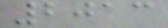2013
